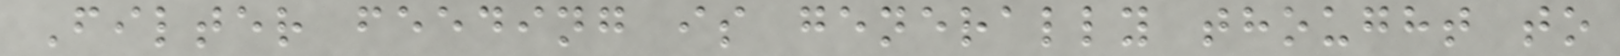Filter feeding is generally thought to
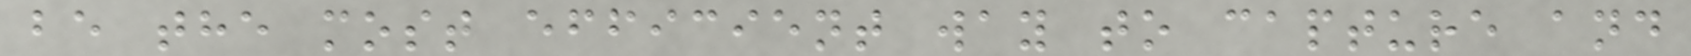be the most efficient way to capture and
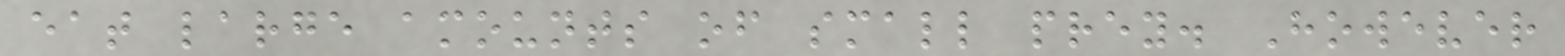eat large amounts of small prey. However
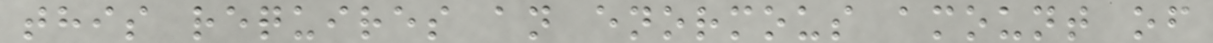this requires an enormous amount of
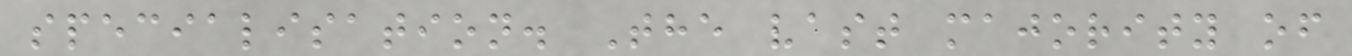specialisation. The vast majority of
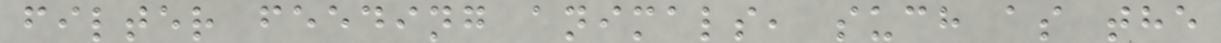filter feeding animals, such as the
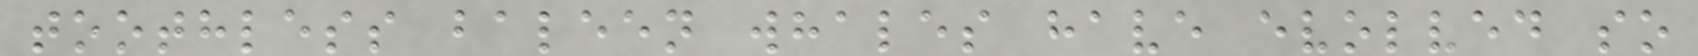toothless baleen whales have evolved so
